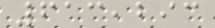613,293
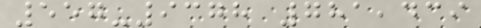557-9378 781,439
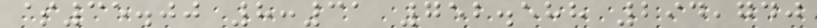$35.00 8:31 752.588 294,740
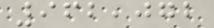962,072
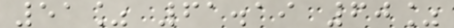51% 61.19 60%
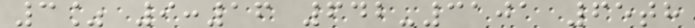3% 9:16 642-3101 65th
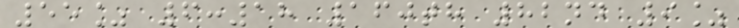55% 6:18 160th 82nd 9%
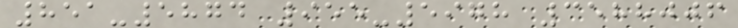851-5874 955-5978 3588006
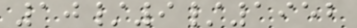10/9/1952
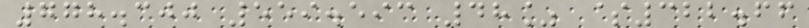778.300 559.593 48% $322.66
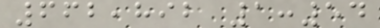662,892 1:54
